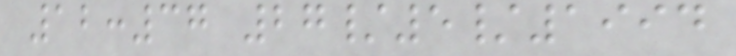12:37 27/5/1994
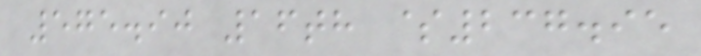575.90 16th $237.95
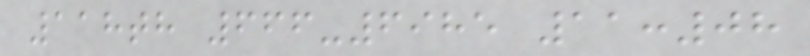118th 666-6985 11:08
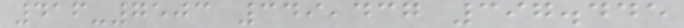416-7503 349,437 397.445
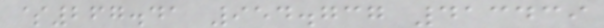$267.41 954.737 413439
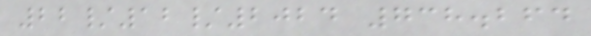22/12/2024 738.264
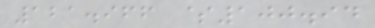121.966 $100.94
